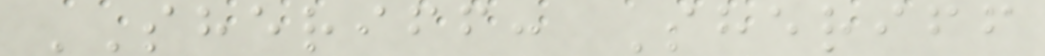SHERIFF: Sheriff
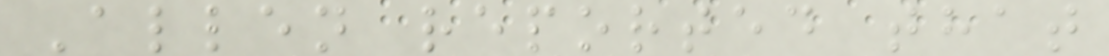Allen reported that
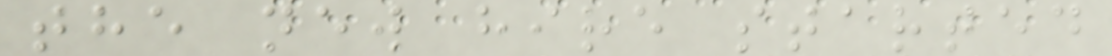the new hire started
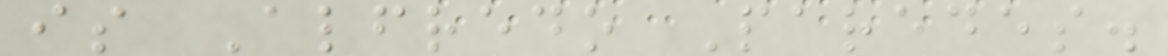is Alfredo Paredes.
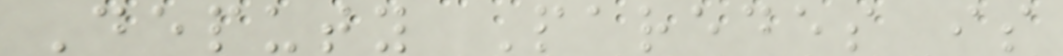Deputy Paredes is
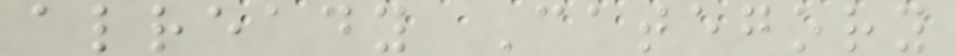already Category
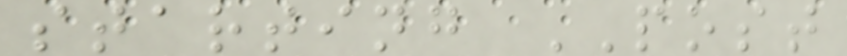starting POST
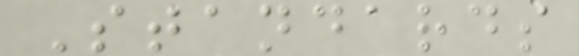Standards
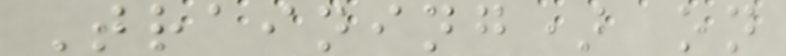Training) on
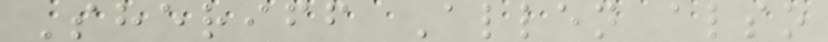Sheriff Allen also
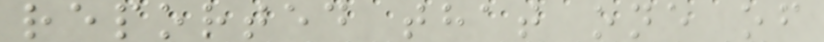reported that one of
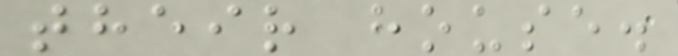their house.
